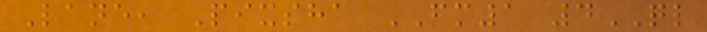Lane, Pixsha FM1 4QL
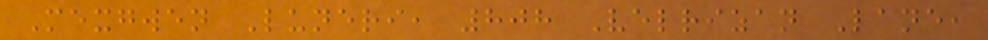Mexgwen Luneri, 808 Velrizan Lane,
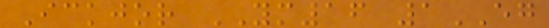Ickjor YM16 1EG
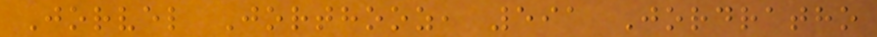Jorvel Jorthooz, 591 Jordratho
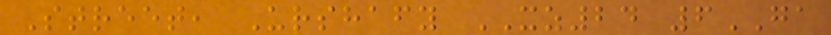Street, Urshafy XZ24 6GA
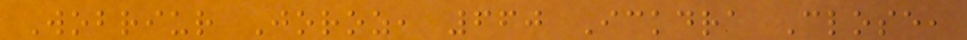Wobriur Joroz, 660 Ickdra Close,
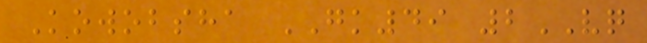Kowobsha GK49 2VQ
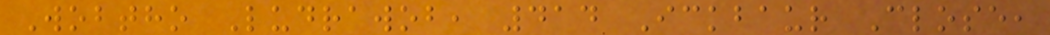Wobtho Ludrawob, 414 Ickbaur Close,
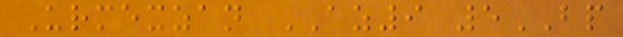Urmexzan AZ9 5BP
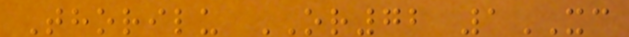Thorilu OR72 1XC
